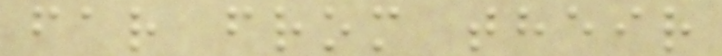far from their
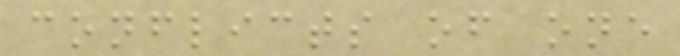conflicts of one
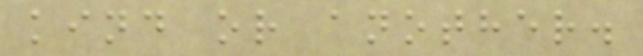kind or another.
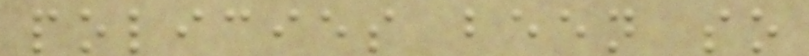policies been so
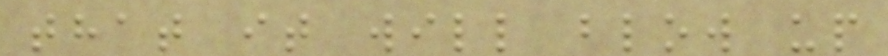that it will blow up
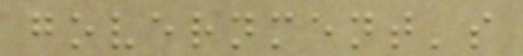government's
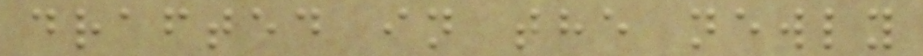drafted in the newly
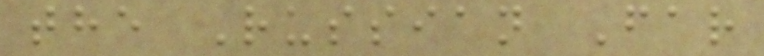the Russian Far
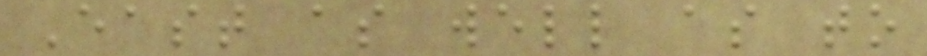East as well as to
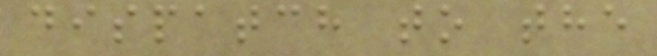dispatch to the
